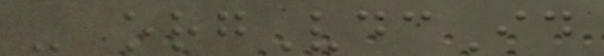- orgVdcId
